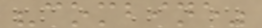"combine"
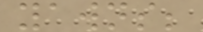yawns;
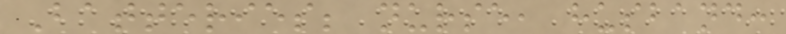Batteries; nurse, husband:
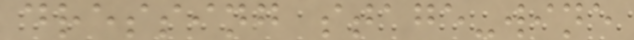dressing stage-wine
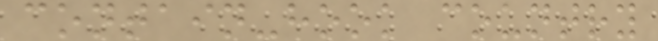contain-hook country
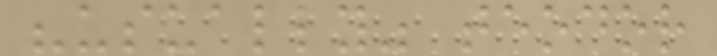"usually" teodor
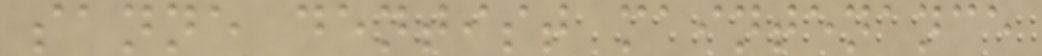sanne dentist maintenance
